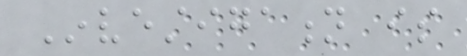Investigation is
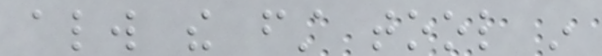always the first tool in
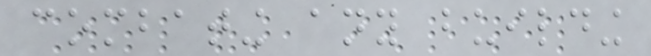combating any building
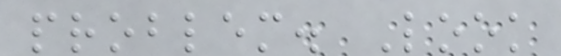problem. Look
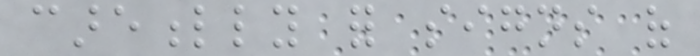carefully for signs of
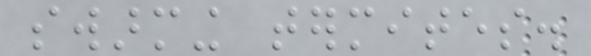swarming termites.
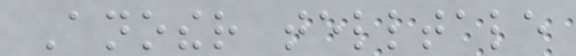Another telltale
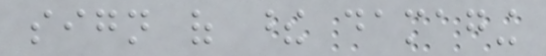sign of these damaging
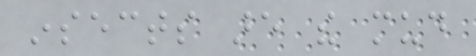insects are the mud
